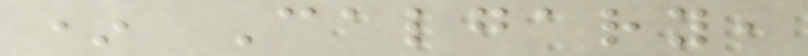* Calgary,
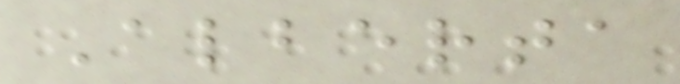Alberta
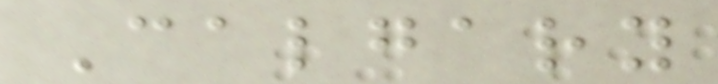Calgary
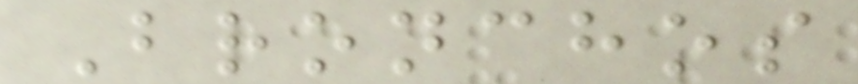Bronchos
